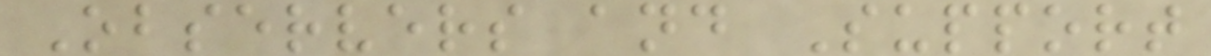Observers and Support
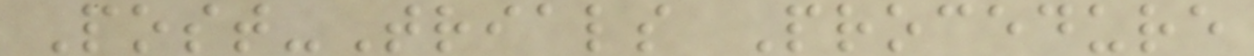Post-Trials Procedure
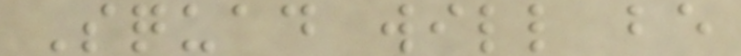Squad will be
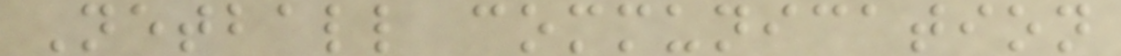Netball communication
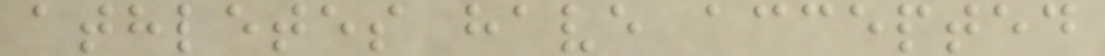athletes have accepted
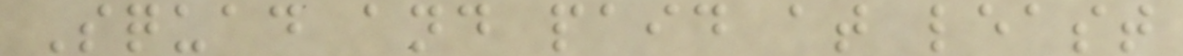Squad and paid at least
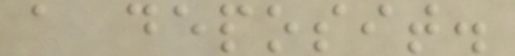a deposit.
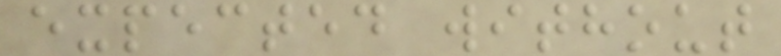expected without
